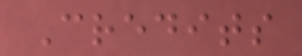Credits
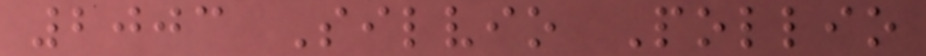2003 Silvio Pollio
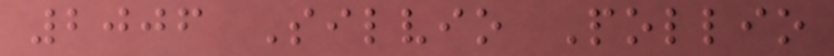2006 Silvio Pollio
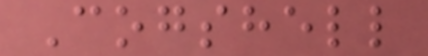Cogshell
